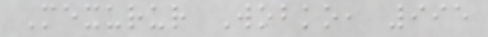Mexurur Wobko, 995
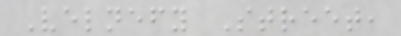Velnefy Street,
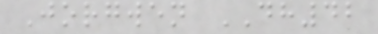Jorgwen DH42
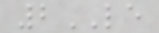2LE
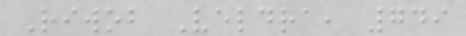Riwob Veldra, 749
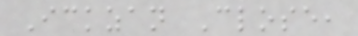Ickzan Close,
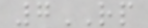7RP
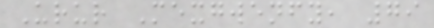Urur Mexgwenfy, 79
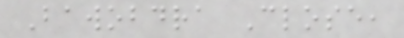Bawobdra Close,
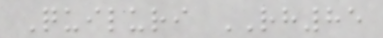Quiluri RH85
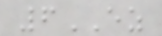6EZ
